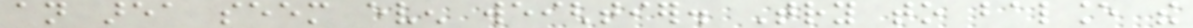an area seem even weightier. Try to balance the
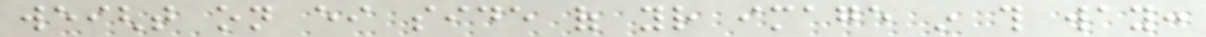weight on either side of your image in this way:
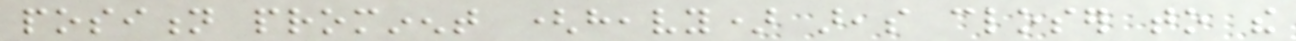position prominent (heavy) areas closer to the
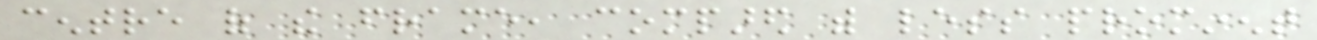centre of the frame, compared with less prominent
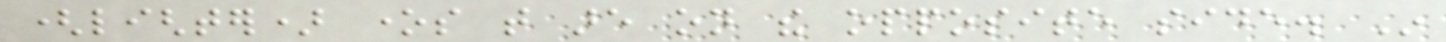(lighter) ones that are on the opposite side. In
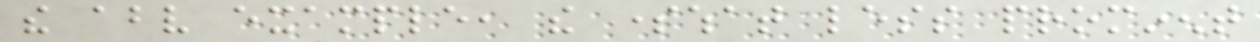the above example, the somewhat less prominent
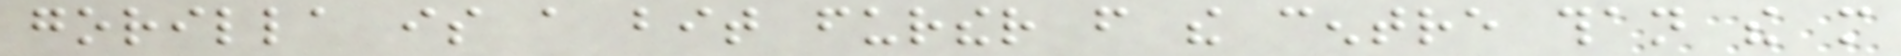gorilla is a bit further from the centre than the more
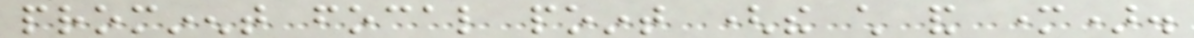prominent focal point (the child and mother).
